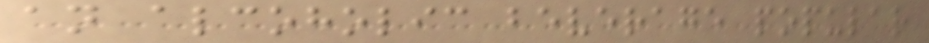an alcoholic beverage popular
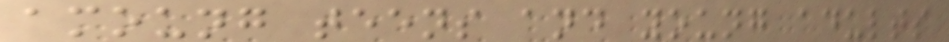amoung teens and young adults
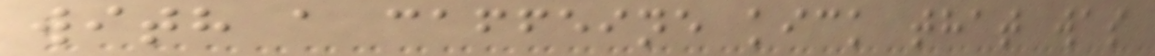with a caffeine kick that was
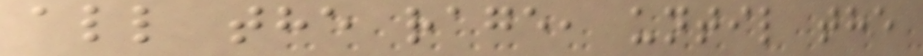all the rage, until the
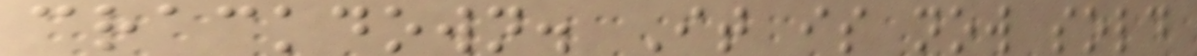crackdown. It is now sold
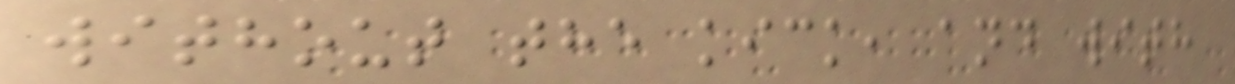without the kick, and with
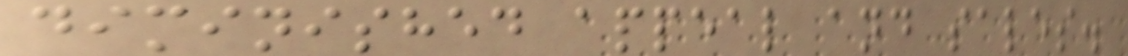diminished appeal and sales.
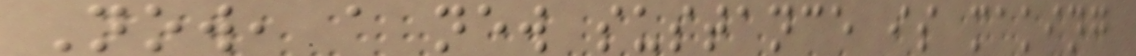Now, a new sustance is making
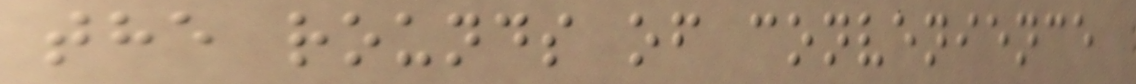the rounds of convenience
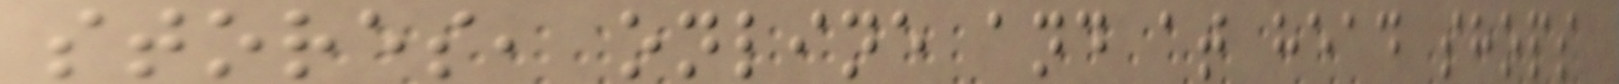stores, online and at head shops
